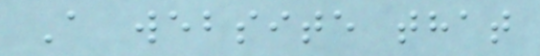A website that
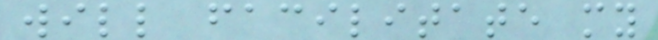will facilitate my
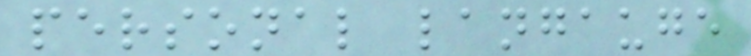personal langauge
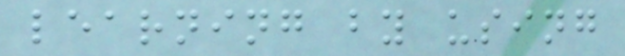learning by using
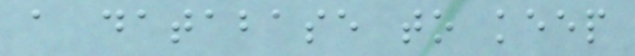a database to keep
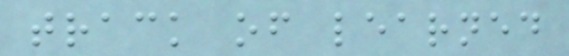track of learned
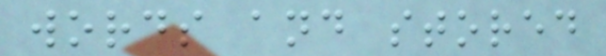words and stored
